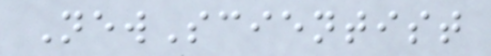NewScientist
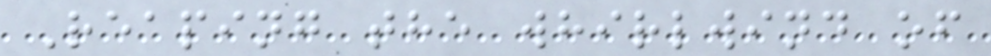Reaping the whirlwind of
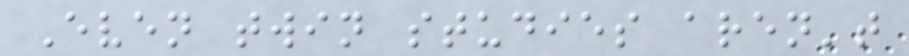Even twin studies aren't
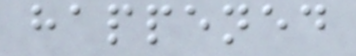happened
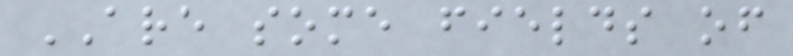ARE some fields of
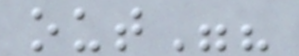out"?
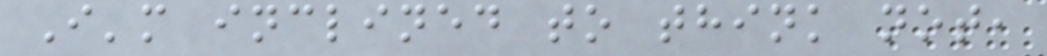I'm inclined to think not,
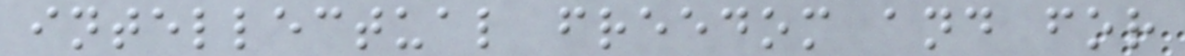intellectual freedom and for
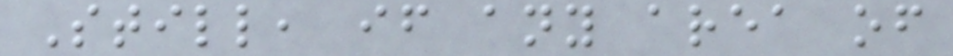Still, if any area of
